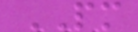PM
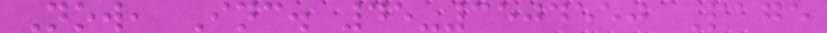Now, Inc. 45-3504550 Page
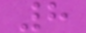8
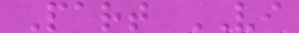Part VI
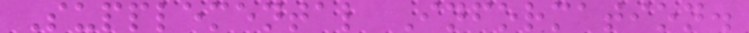Supplemental Information.
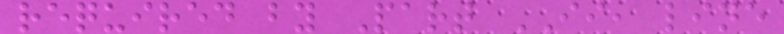required by Part II, line
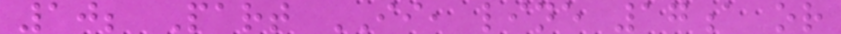10; Part II, line 17a or
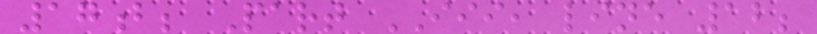17b; Part III, line 12;
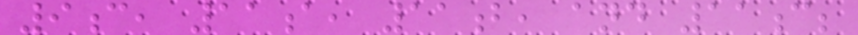9c, 11a, 11b, and 11c;
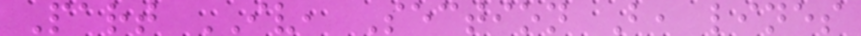Part IV, Section B, lines
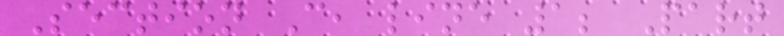Section C, line 1; Part
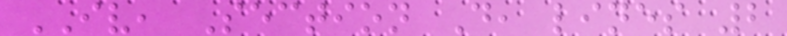IV, Section D, lines 2
